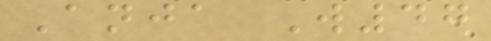Anja W47
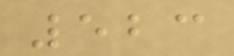523
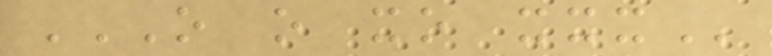O O XO XXX
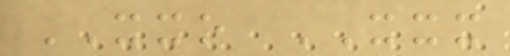XXO XXX
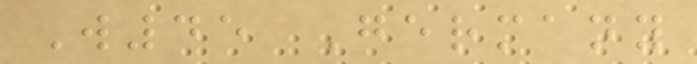W45 Germany
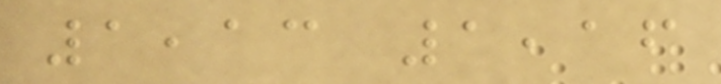1,13 1,16
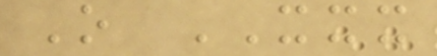O XXX
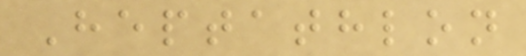Heptathlon
